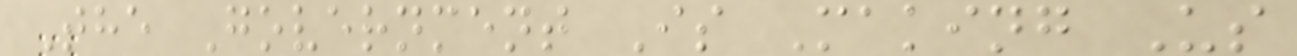The Government Is Making Us
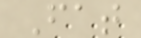Fat
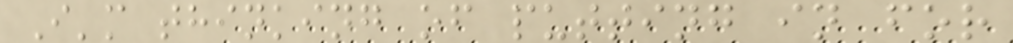I'm thinking of putting in for
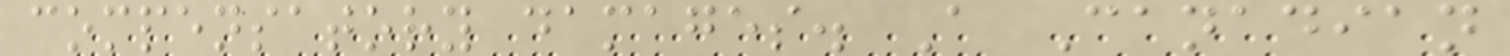compensatory damages. A Canadian
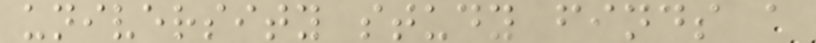university study finds a
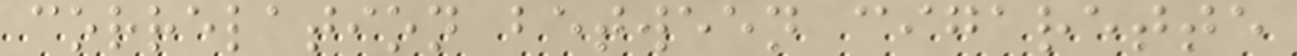correlation between cigarette
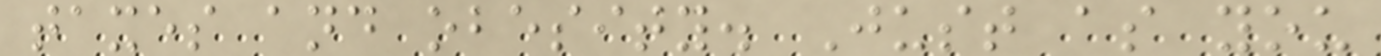taxes and obesity. Just as you
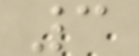3
